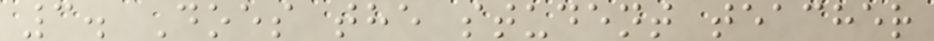3. Does the student teacher
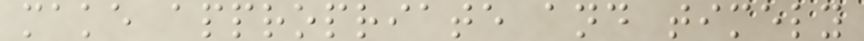make appropriate and timely
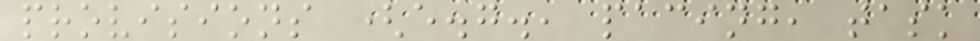provisions (e.g., pacing, task
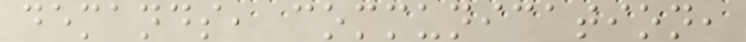demands, communication,
